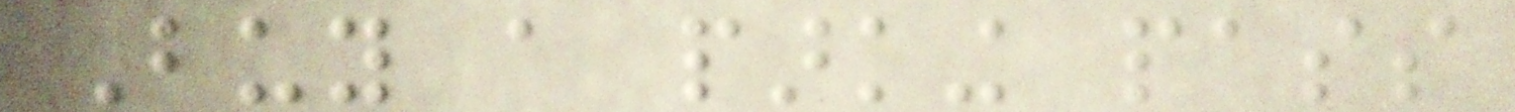Buy a parking pass
